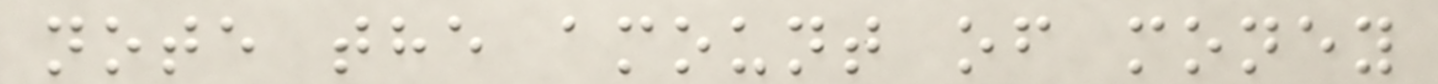note the amount of money
